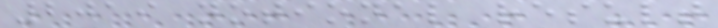2019 notional result
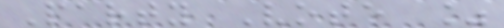Party Vote %
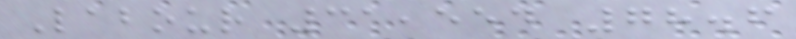Labour 31,554 78.6
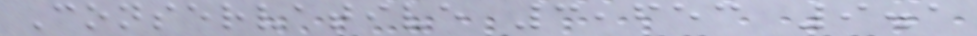Conservative 3,653 9.1
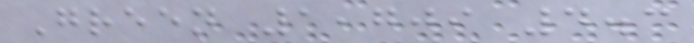Green 1,709 4.3
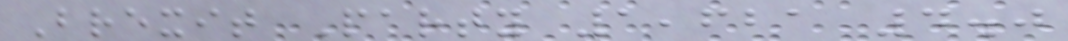Brexit Party 1,621 4.0
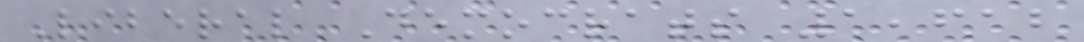Liberal Democrats 1,612
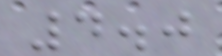4.0
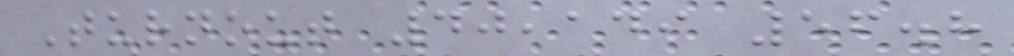Turnout 40,149 56.8
